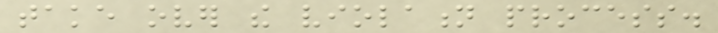take over the violation process.
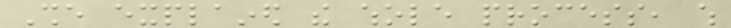She explained the whole process, which
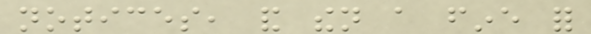notices, and then a fine for
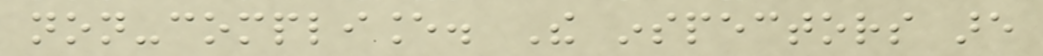non-compliance. The inspectors are
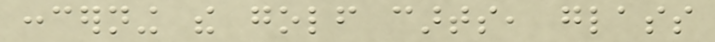concerning the golf carts, glass
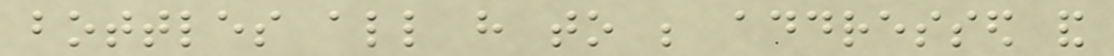bottles all have to be addressed and
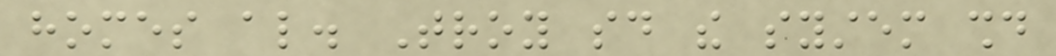homes also. Troy said the system should
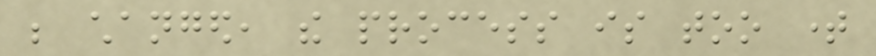be changed, the process is too time
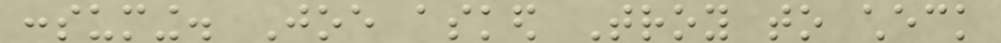consuming. Joe asked Troy to check
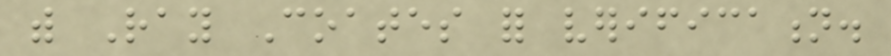with Ray Coates for verification.
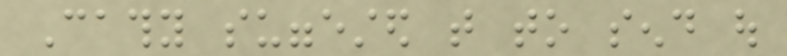Cathy suggested that to send out
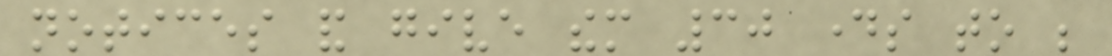notices and give them 30 days to be
